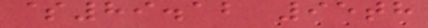$89.12 95th
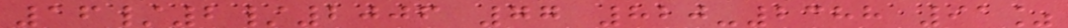16/2/2006 77 820-2388 91%
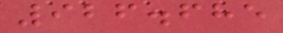926.685
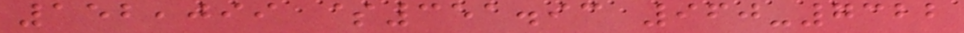152,099 $351.93 960-7322
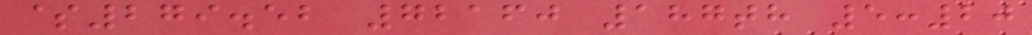$279.52 72160 187th 5:20
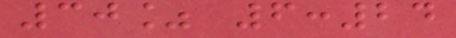30% 6:24
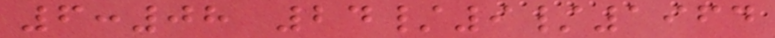6:08 24/9/1964
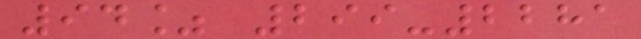94% 299-2281
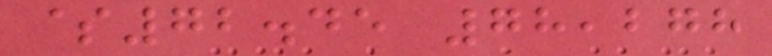$72.45 78,278
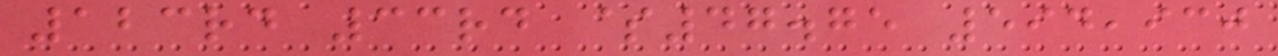123rd 33rd $47.75 594,930
